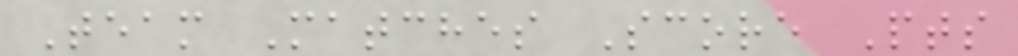Team Matches Score Pts
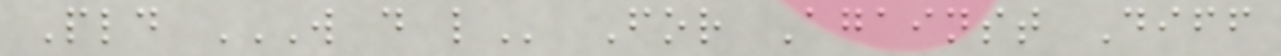Pld W D L For Against Diff
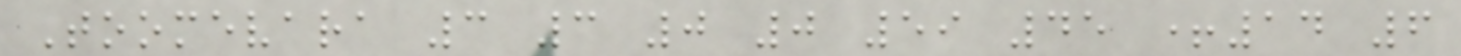Toomevara 3 3 0 0 59 45 +14 6
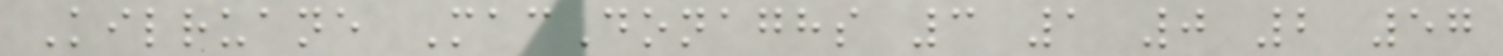Kilruane MacDonaghs 3 1 0 2 57
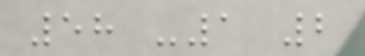58 -1 2
